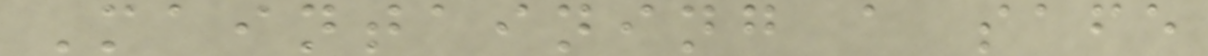Maintaining a safe
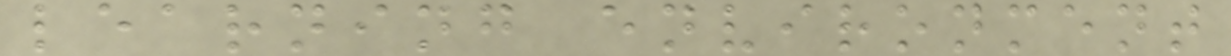learning environment
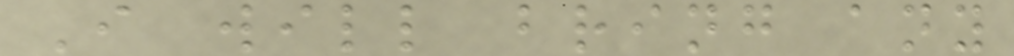I will bring any
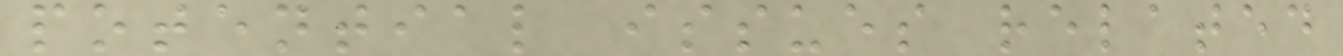potential issues related
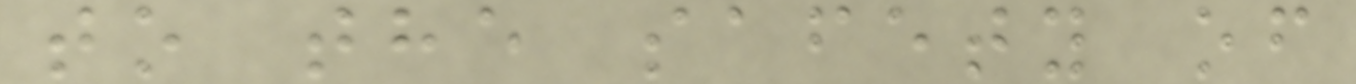to the safety of
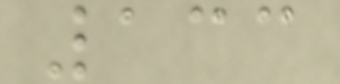133
